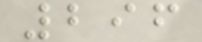296
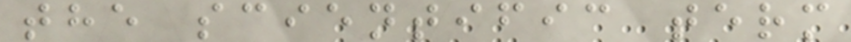the scientific term
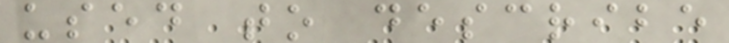used to describe
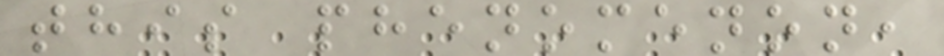this phenomenon,
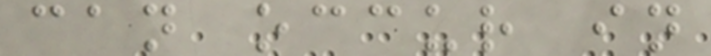can occur in
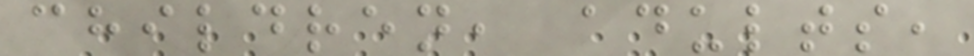children, adults,
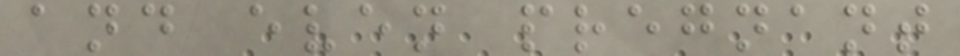and even pregnant
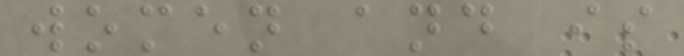women and is
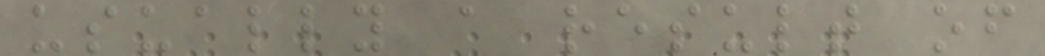usually a result of
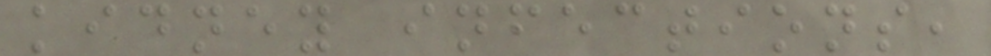kidney infections,
